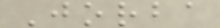Jorba
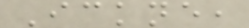Ickne,
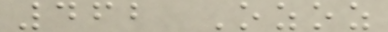462 Ozoz
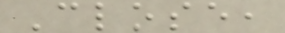Close,
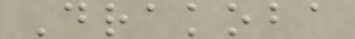Drakoba
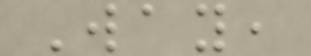Way,
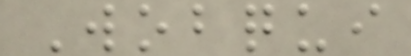Wobqui
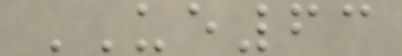UE63
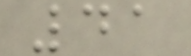41
